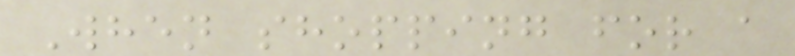When shopping for a
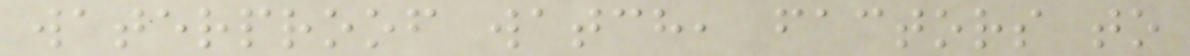waterproof watch, factors to
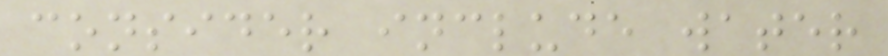consider include water
